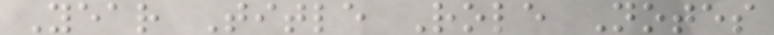Year Title Role Notes
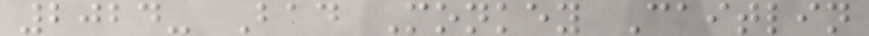2024- Bad Monkey Caitlin
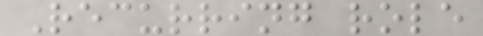Recurring role
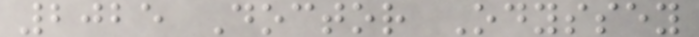2025 Doctor Odyssey
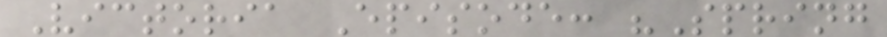Victoria Episode: "Spring
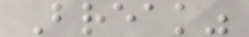Break"
